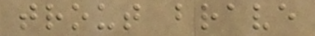trout brave
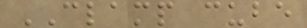CLAMP cube
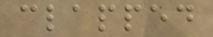clapped
